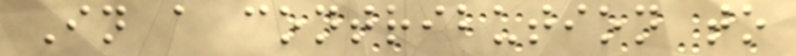In a contribution to
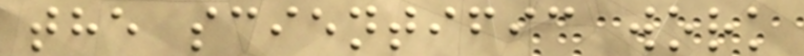the scientific work
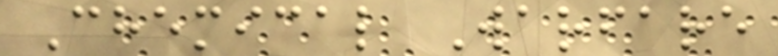Chemical Warfare
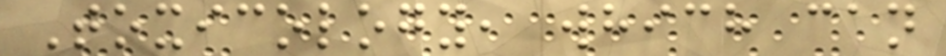Toxicology, which can
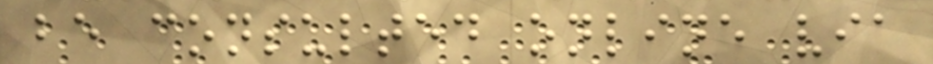be consulted online via
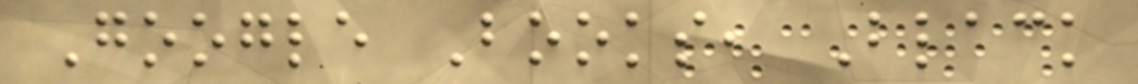Google Books, Black
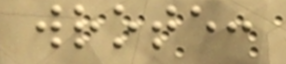wrote:
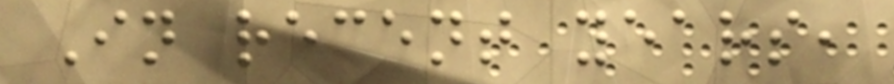In recent years,
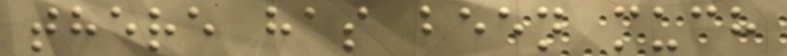there has been much
